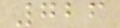726
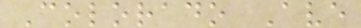Colorado Ave
